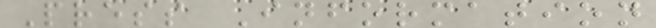Press Information
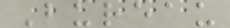Bureau
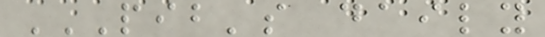PIB'S DAILY
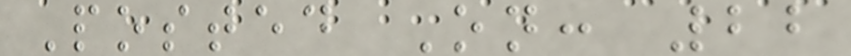Posted On: 22
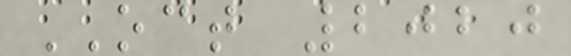OCT 2020
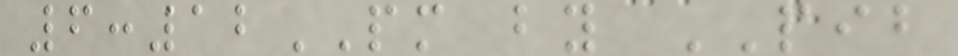6:12PM by PIB
